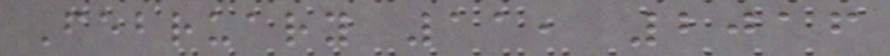February 11, 2016
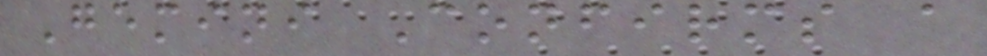Gemini Confirms a
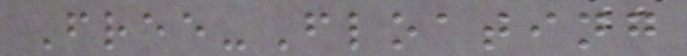Free-Floating
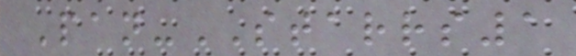Pan-STARRS1
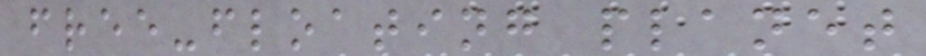free-floating planet
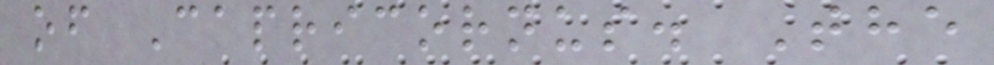of Capricornus. The
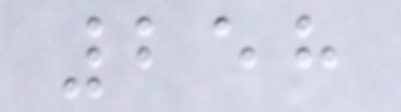258
